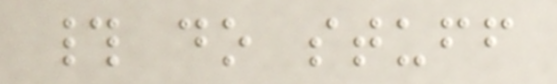# do stuff
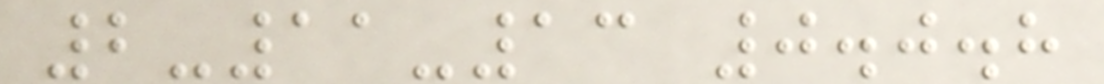2-11-13 0.0.8
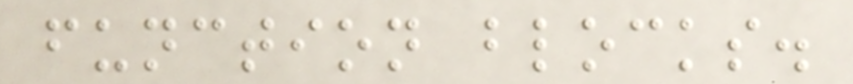function blocks.
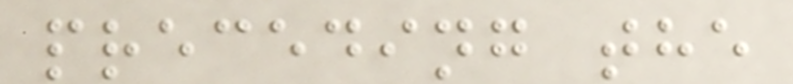preceding the
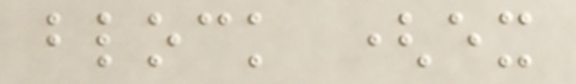block (ex
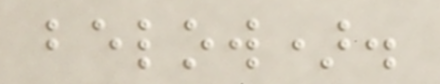below).
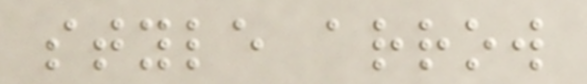style arrow
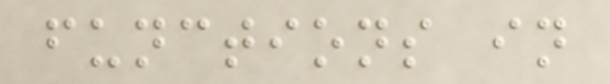functions in
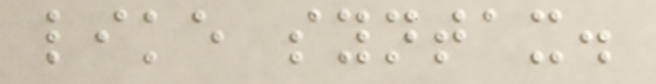like syntax.
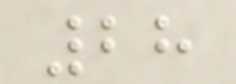28
